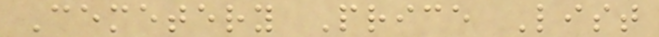Cemetery Price List
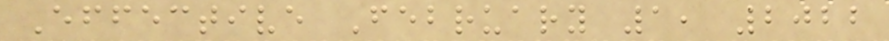Effective February 1, 2022
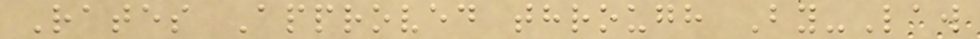Rates Approved through By-Law
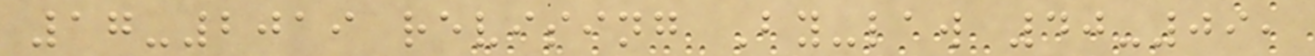17-2019 revising By-law 40-09,
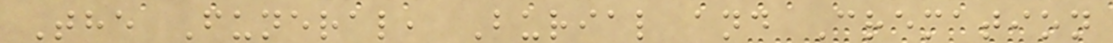The Funeral, Burial and Cremation
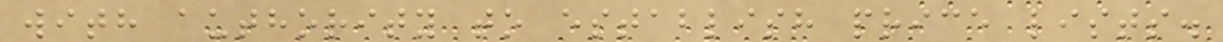with authority to establish price lists.
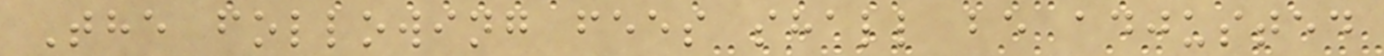The following fees shall be adjusted
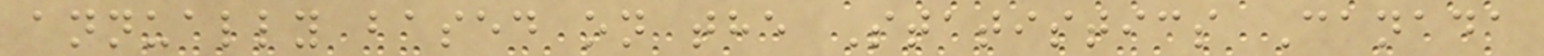annually based on the Statistics Canada
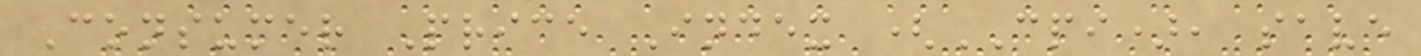Consumer Price Index (CPI), save
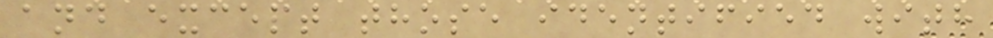and except those identified with
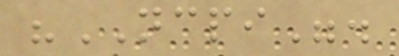"NCPI".
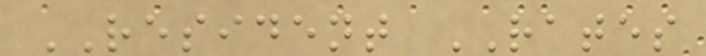RESIDENT RATES
